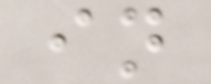in
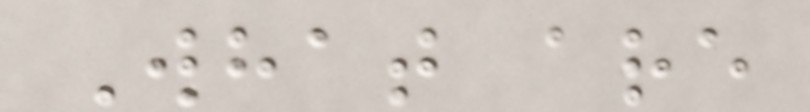What are
